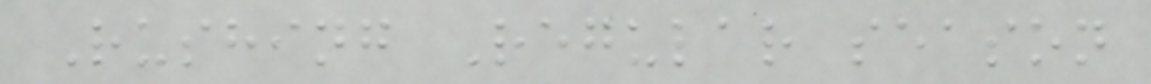Rushing Regular season
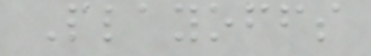Playoffs
